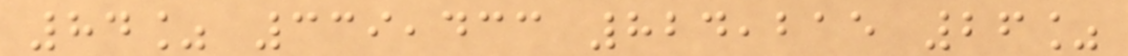84% 339,433 824,215 26%
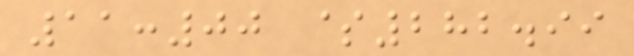11:00 $282.99
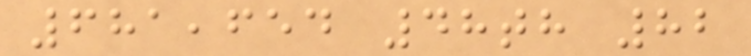681,654 48th 82
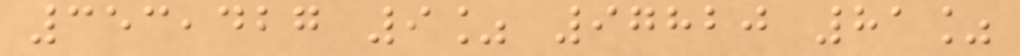353,427 9% 97820 81%
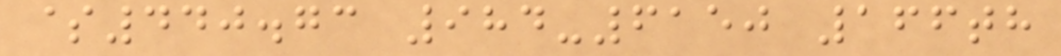$440.73 984-6150 166th
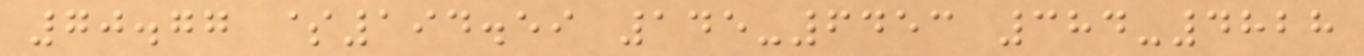70.77 $194.59 145-6453 384-4828
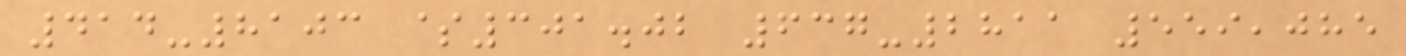414-8103 $301.02 637-2811 559,085
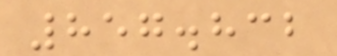857.832
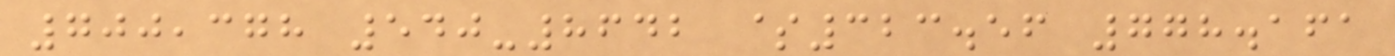700,378 540-8642 $323.56 778.161
